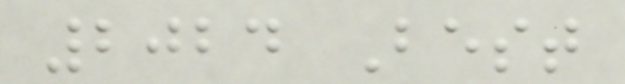2024 Best
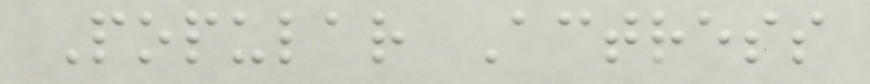Popular Actress
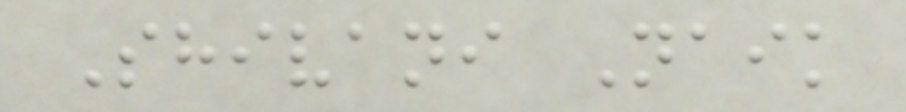Shivani Naik
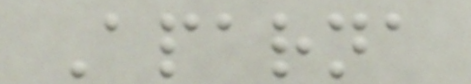Aparna
